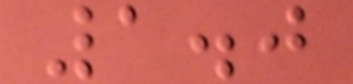1.0
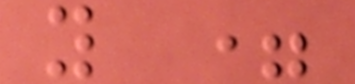y =
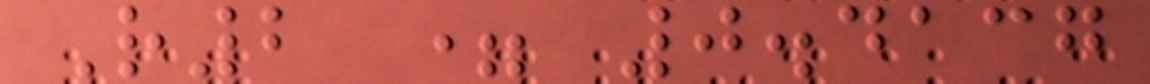R2 = 0.4137
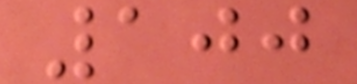100
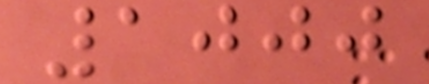1000
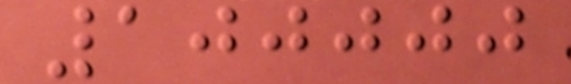100000
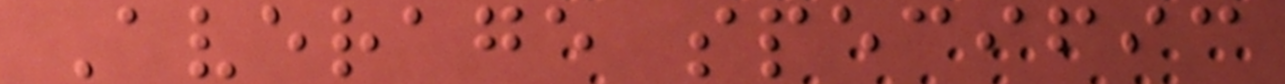Average specific
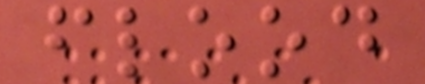flood
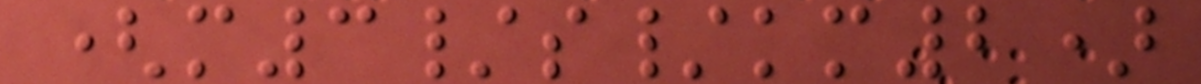(m3/s/km2)
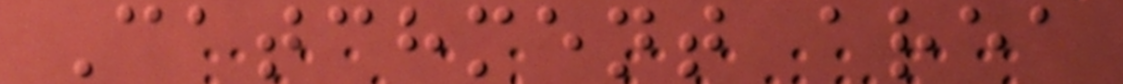Catchment area
